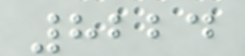8224
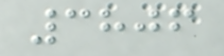3806
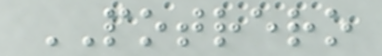POTRERO
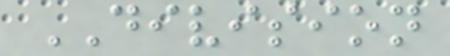DIVISION
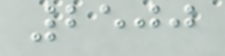2500
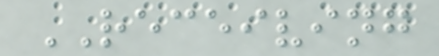RECEIVING
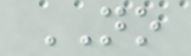NO
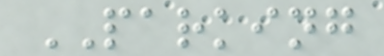PARKING
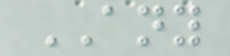ANY
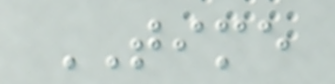TIME
